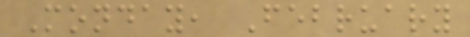Monday, February
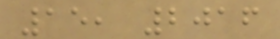15, 2016
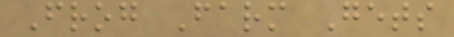Frog Farm Gets
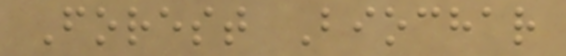Forest Biochar
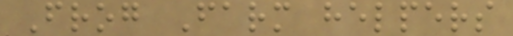Frog Farm helpers
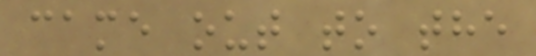came out to the
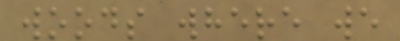woods where we
